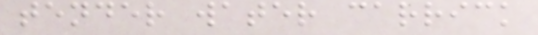tender water carrick
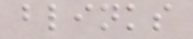blinks
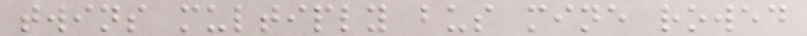twins multiply bus mine rowed
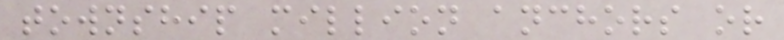township million anchors or
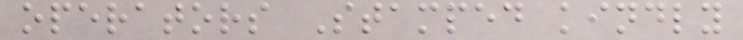operators Stamped kindly
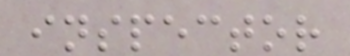inspector
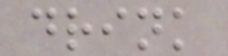drink
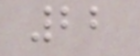22
